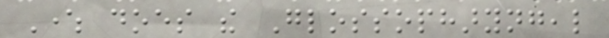Where does the Glossopharyngeal
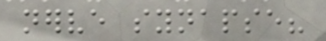nerve synapse?
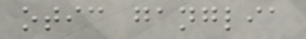otic ganglia
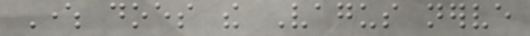Where does the Vagus nerve
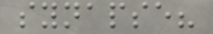synapse?
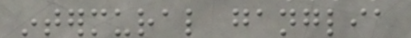intermural ganglia
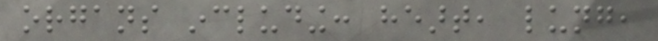organs including: heart, lung,
